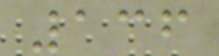136
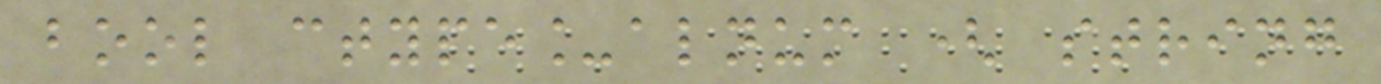bool ctype_alnum ( string
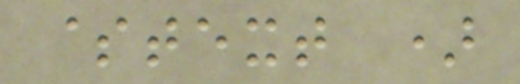$text )
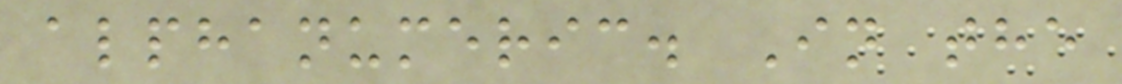alphanumeric. In the
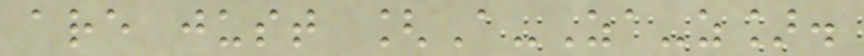are just [A-Za-z].
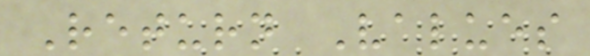Return Values
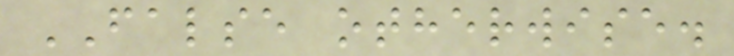FALSE otherwise.
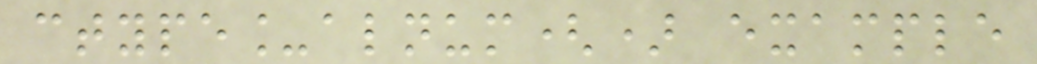ctype_alnum() example
